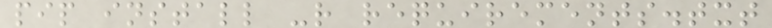pip install -r requirements.txt
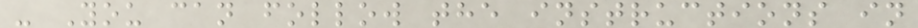- You can follow the instructions in
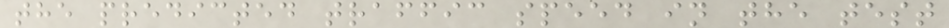the predicted traffic speed in the test
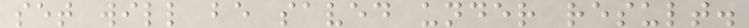set will be saved under result.
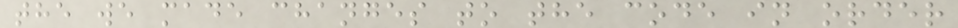the we made changes to the code in order
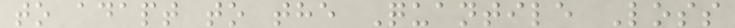to adapt to the Quantile Loss
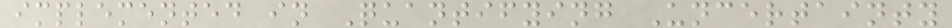implemented in Quantifying Uncertainty
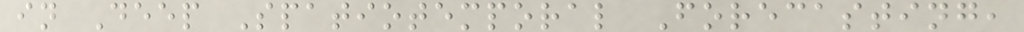in Deep Spatiotemporal Forecasting,
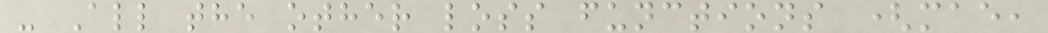- All the other loss functions (mae,
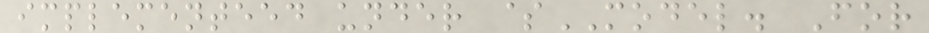implementeed under $MODEL. For
